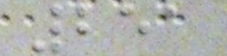251
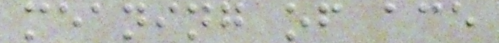meaning of ace
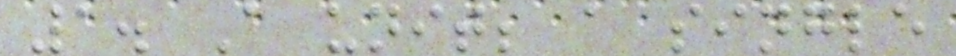1. A unit; a single
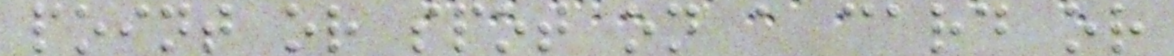point or spot on a card or
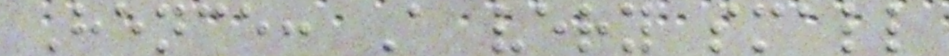Hence: A very small
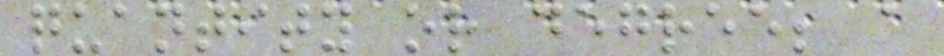quantity or degree; a
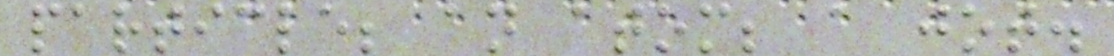particle; an atom; a jot.
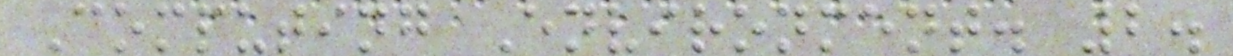Computing Environment. 2.
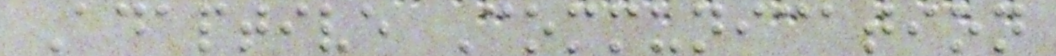Adaptive Communication
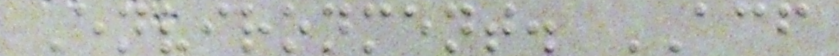Environment. ACF
